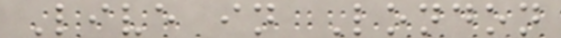Live in London
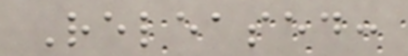Released:
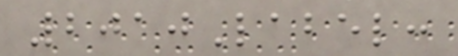2010Label:
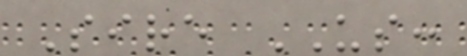Sire US:
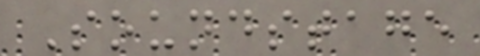Soundstage
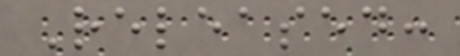Released:
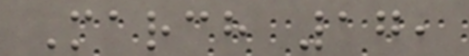March 17,
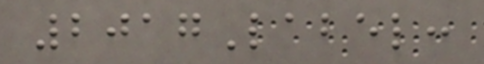2017Label:
